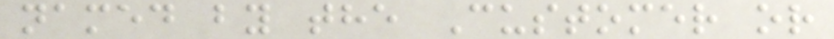named by the Customer or
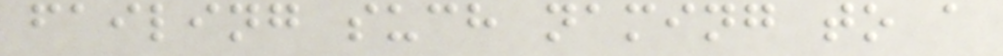failing such naming to a
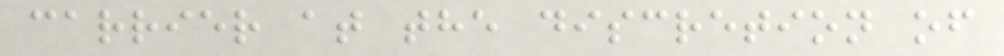carrier at the discretion of
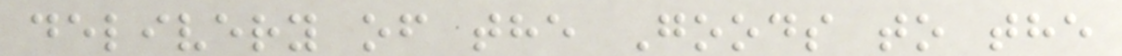delivery of the Goods to the
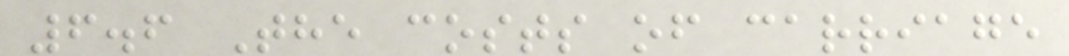6.6 The costs of carriage
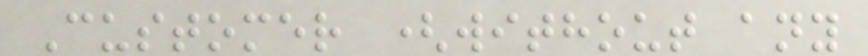Customer (without any
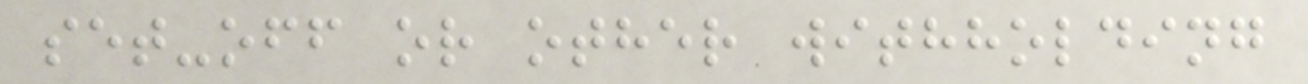set-off or other withholding
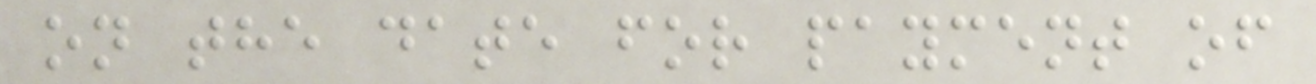on the date for payment of
